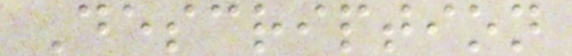Description
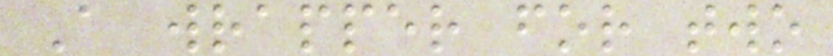A wrapper for two
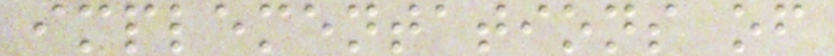implementations of
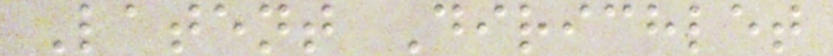Latent Dirichlet
